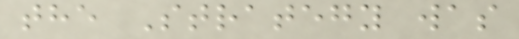the Strategy was
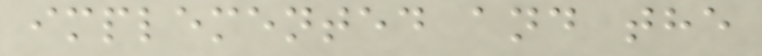implemented and the
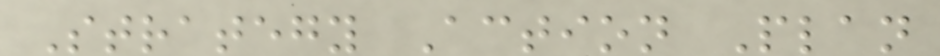Strategy Action Plan
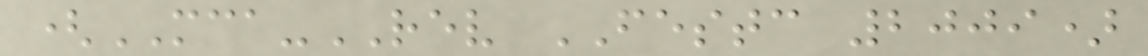(MCA-REV FESTC 2009)
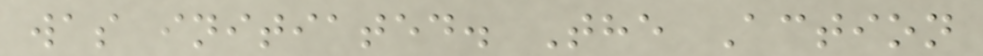was initiated. The Action
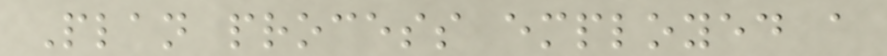Plan process employed a
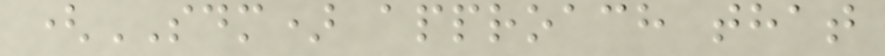(SDM) approach that
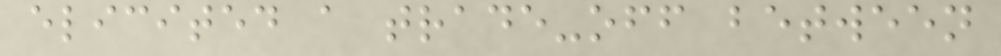elicited a trade-off between
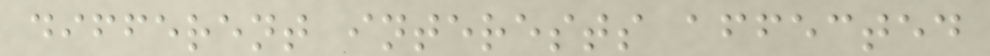different interests affected
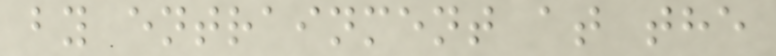by entrainment at the
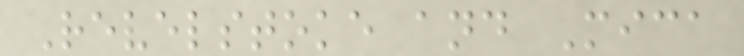Revelstoke and Mica
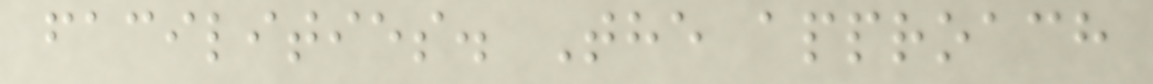facilities. The approach
